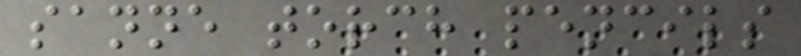sanne torch pencils
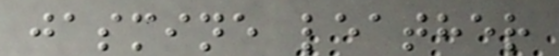jasmine leather
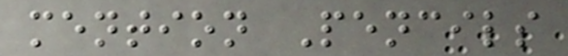mention Pencils
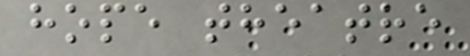hope theatre
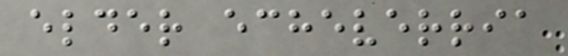elder echeverria
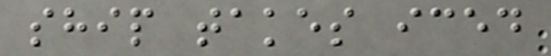ship takes iced
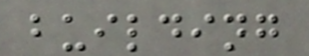building
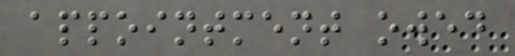appointment owed
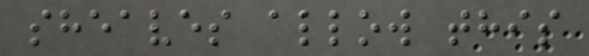sheaves allow this
